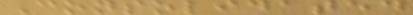Consolidated
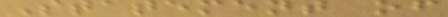Statement of
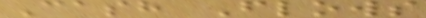Cash Flows
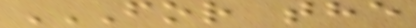FOR THE
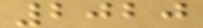2020
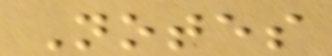Notes
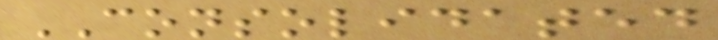CONSOLIDATED
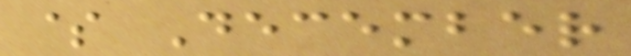$ December
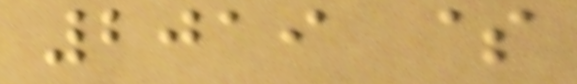2019 $
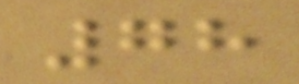78
